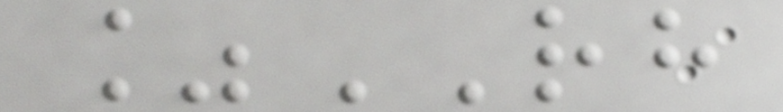%RH
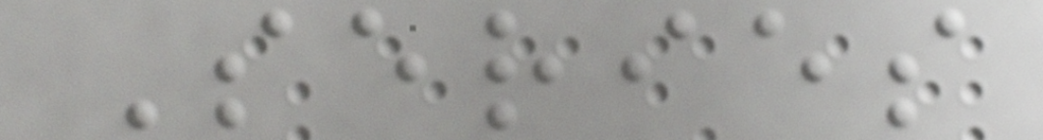Series
